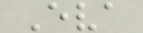Eva
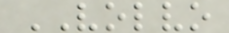VOLVO
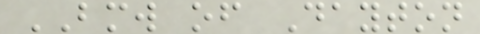BMW of Dayton
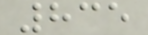835
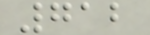712
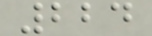224
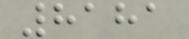8181
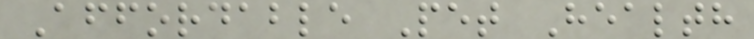Affordable Pet Health
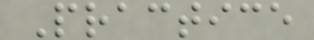Practice
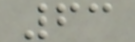63
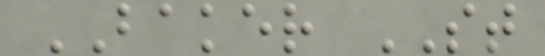BAKER ST
